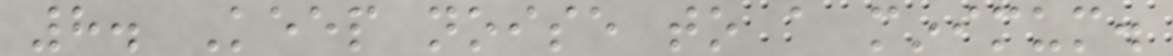8. Keep noise to a minimum.
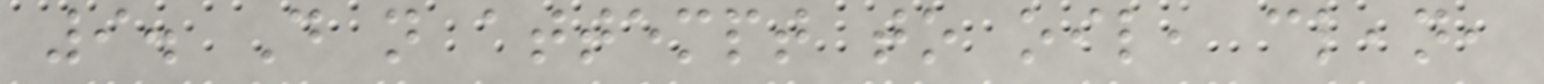9. Do not attempt to oil, clean,
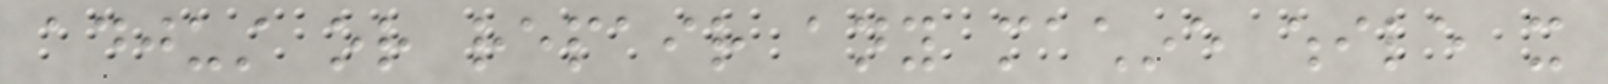adjust or repair any machine while it
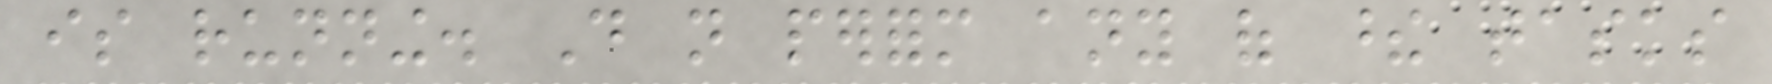is running. Do not perform any of these tasks
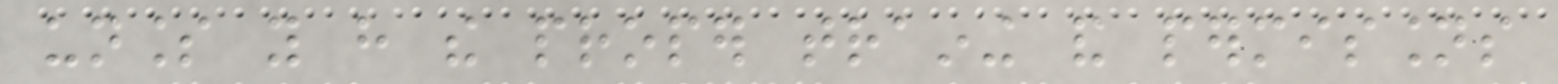unless you have the proper training and permissions
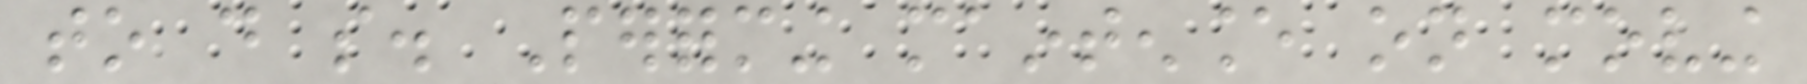to do so. Performing maintenance on moving
